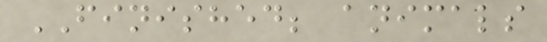FINISHED; animals
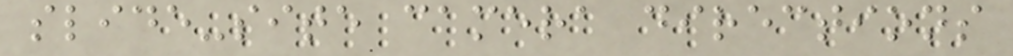slide-site camera directions
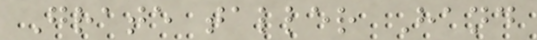Grate taller Hand
